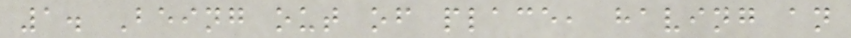1. Being out of place, having an
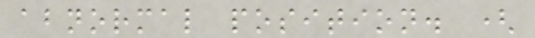abnormal position. (
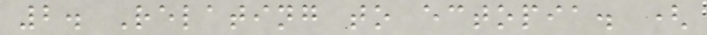2. Relating to ectopia. (
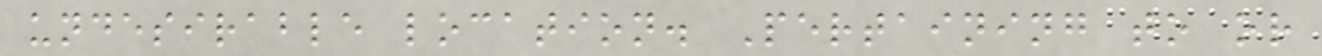undesirable location. Pertaining to or
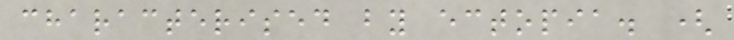characterised by ectopia. (
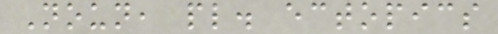Noun, pl. ectopics
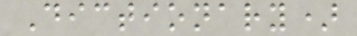Dictionary)
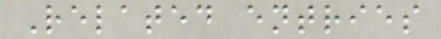Related entries
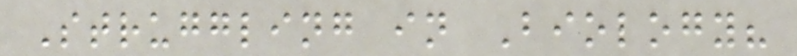Struggling in Biology?
